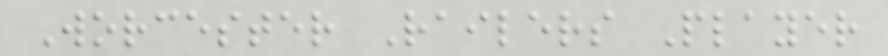Worcester Railers Player
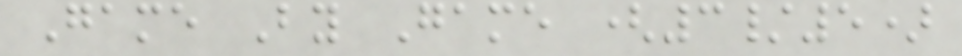Game By Game (3/5)
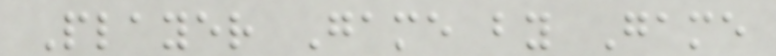Player Game by Game
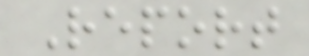Report
